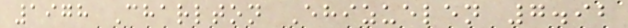1978 Charlton Ehizuelen 7.92
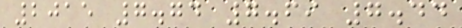2015 7.74 7.69 7.44
